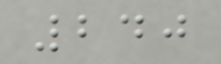240
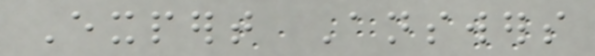Expert Answers
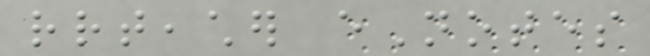rrteacher eNotes
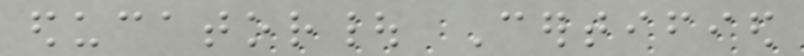educator| Certified
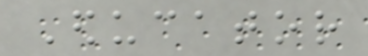Educator
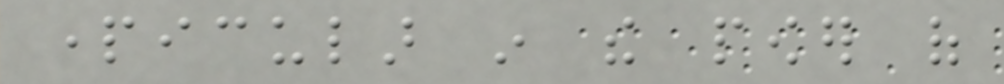particular in the power of
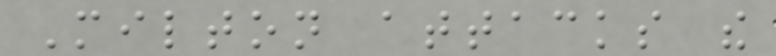Milton attacks the
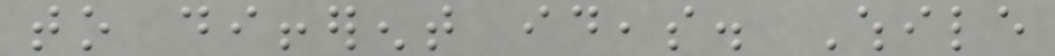to different ideas. While
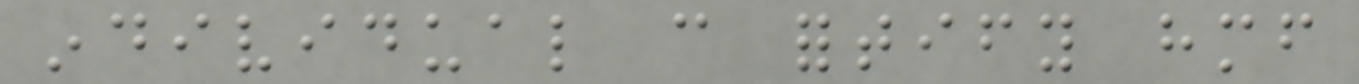individual can fortify himself
